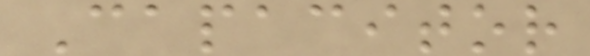Capacitor
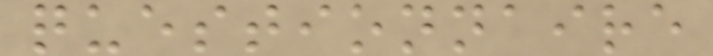questionnaire
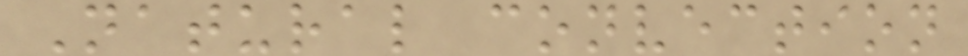Natural convection
